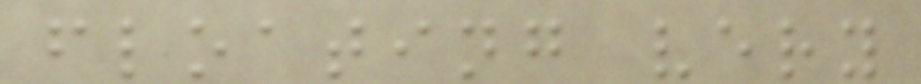floating very
